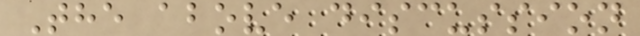The above discussion
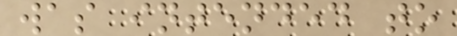was intended to
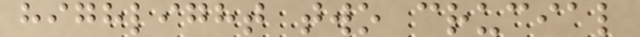highlight two crucial
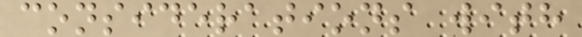considerations with
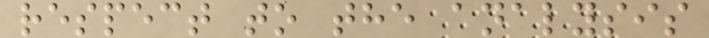respect to the analysis
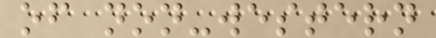of non-western
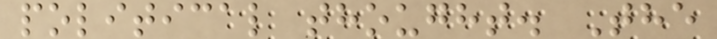political thought. The
